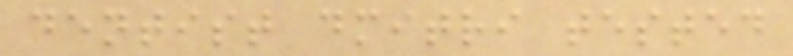dentist dmitri tested
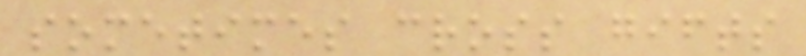sometimes cross gifts
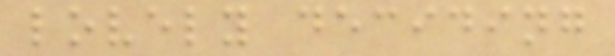lovely deciding
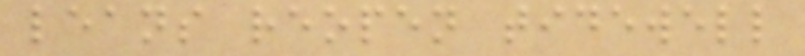leans reopen tidewell
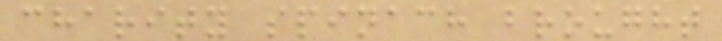charity spinach brought
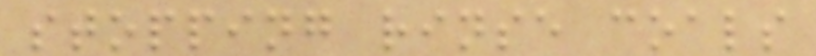stopping rinse coals
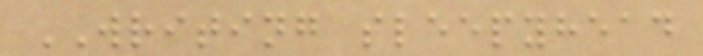WRITING sleepyhead
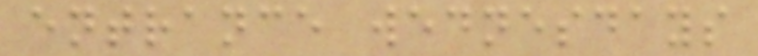entrance wednesdays
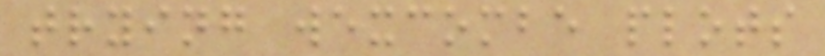trying wexcombe plots
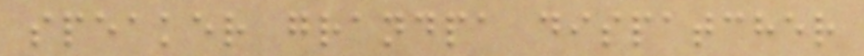speaker grandpa dispatcher
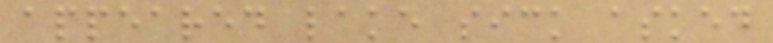appeared lake sick asked
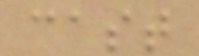cast
